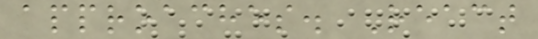approaches. React
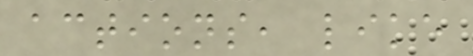actions, like
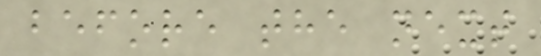before the next
